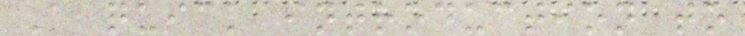A quick introduction to
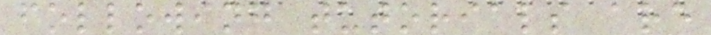following tutorials are
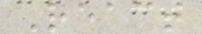React
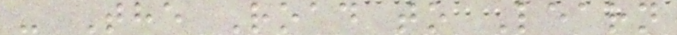- The Road to Learn
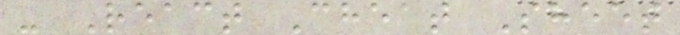- React Cheat Sheet
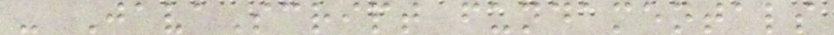- JavaScript fundamentals
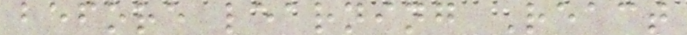before learning React
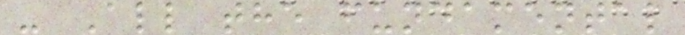- All the fundamental
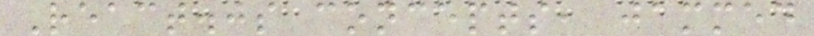React.js concepts, jammed
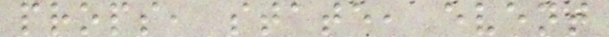props, state, event
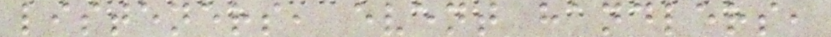listeners, event handlers,
